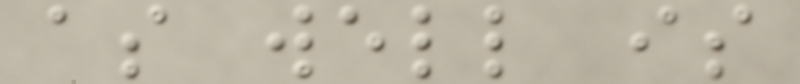as well is
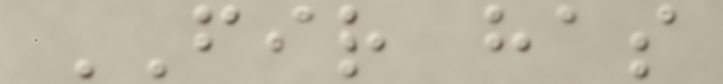FIR has
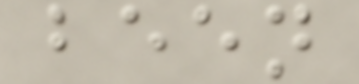been
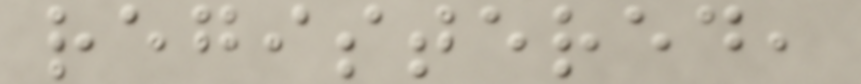registered,
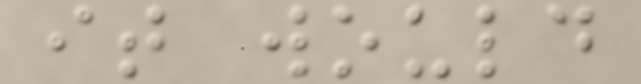it would
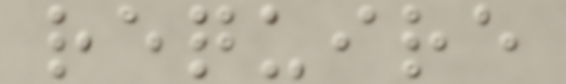require
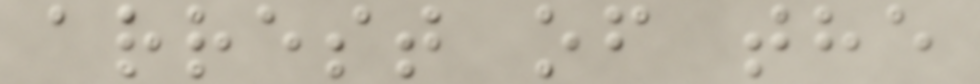arrest of the
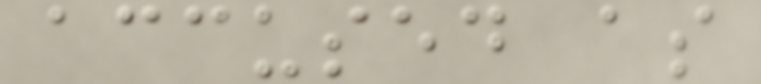accused as
